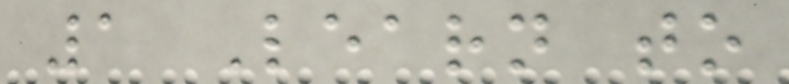1 Learn to
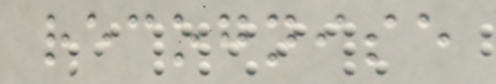recognise
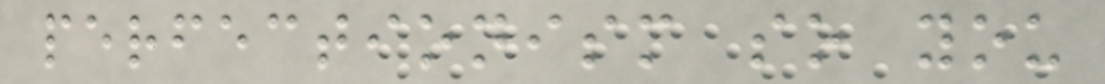perfectionism so you
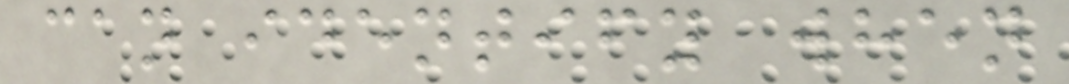can identify when
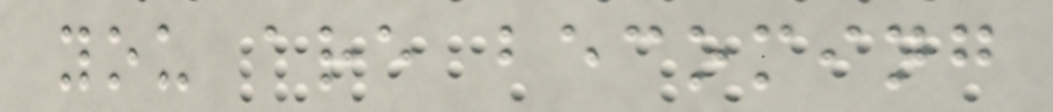you are becoming
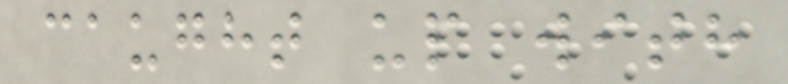caught up with
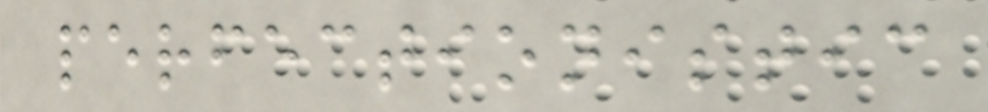perfectionistic
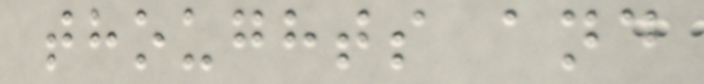thoughts and
